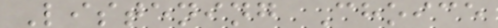Listening Choice
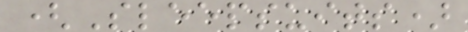(Sleepsuits)
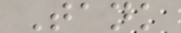Tank
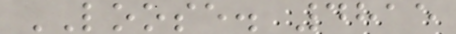LOOSE. 4815
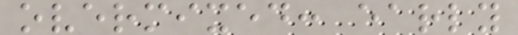overmixed: early
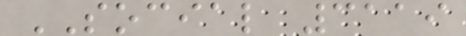SOCIAL 3119
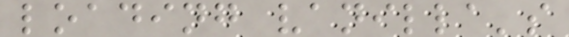loading vanilla's
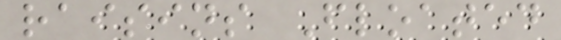raisins Floated
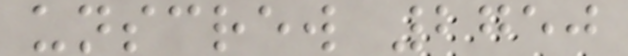unscrew 2750
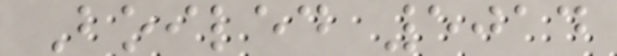Boiled 5014
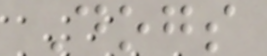Dogs
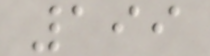199
